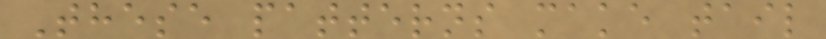These patterns make tail
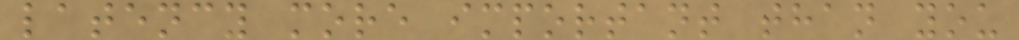latency more important than you
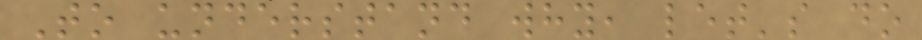To understand why, let's do
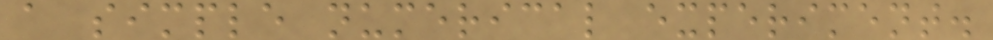a simple numerical experiment.
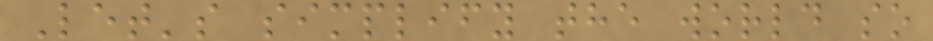Let's simplify the world so
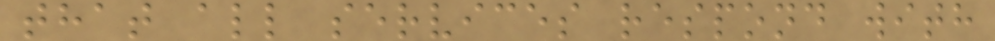that all services respond with
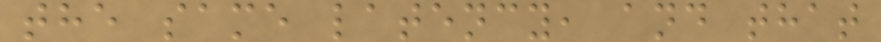the same latency, and that
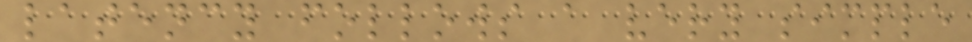latency follows a very simple
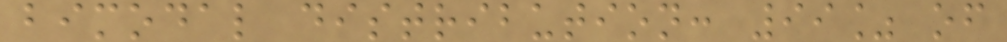bimodal distribution: 99% of
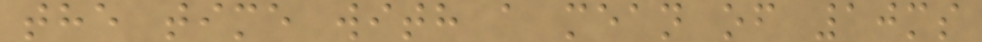the time with a mean of 10ms
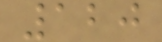120
